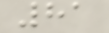81
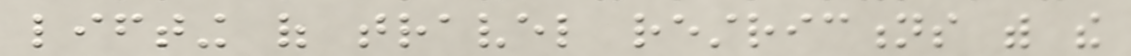lifting of travel restrictions with the
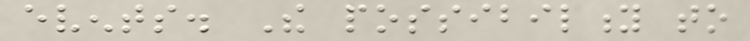events. The possibility to
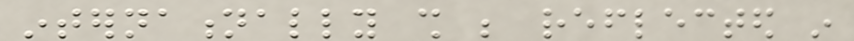internationally shall be reflected in
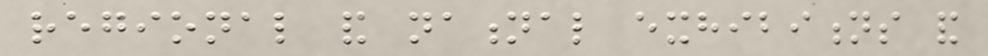regional and national exhibitions and
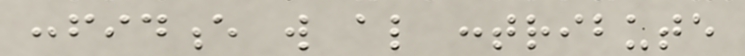confidence will also contribute
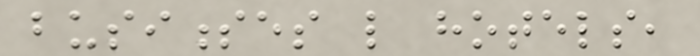businesses like hotels,
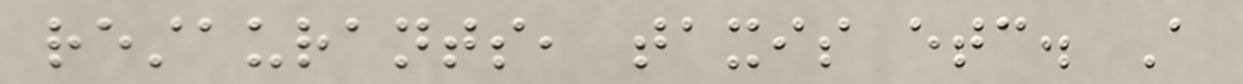restaurants, taxis etc. A
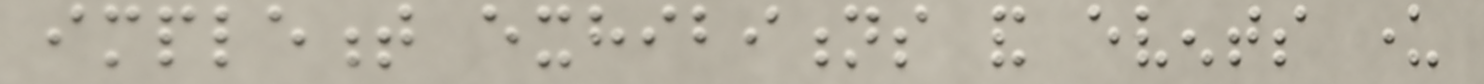implement exhibitions and events under
